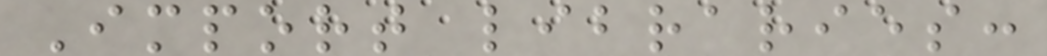Import libraries:
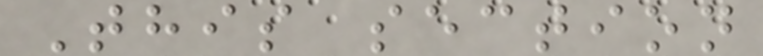This section
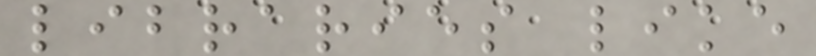libraries like
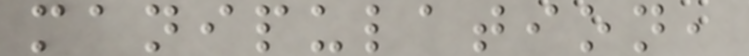manipulation,
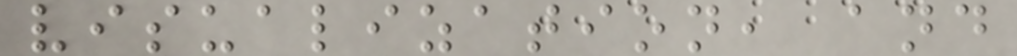visualization, and
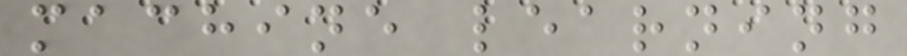machine learning
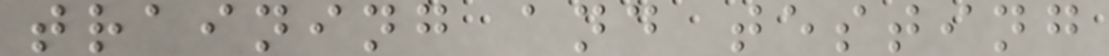training and testing
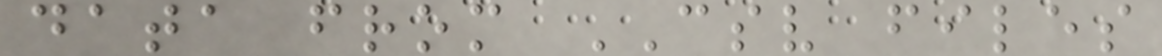data from CSV files
